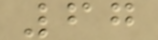67
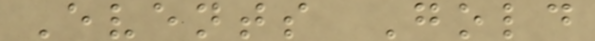Events Gold
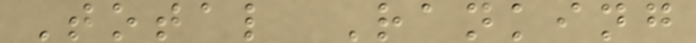Total Ranking
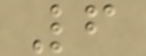6
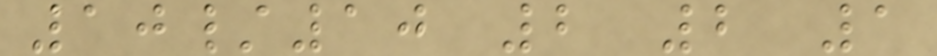10/10 2 2 1
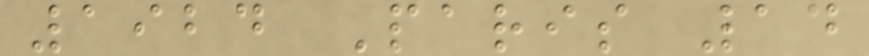1924 Paris 14
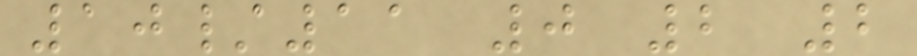10/11 0 2 2
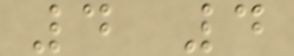4 4
